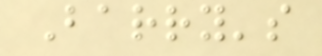Barry's
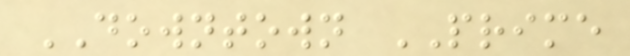DOWNTOWN PRIME
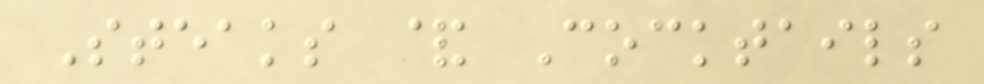Steaks & Cocktails
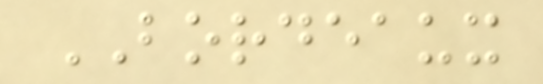BORDEAUX
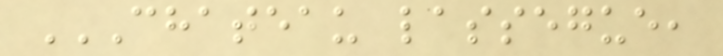CHATEAU LASSEGUE,
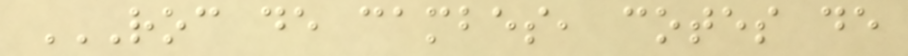ROC DE CAMBES, COTES DE
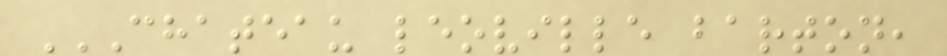CHATEAU LEOVILLE BARTON,
